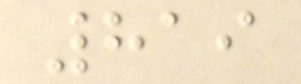819
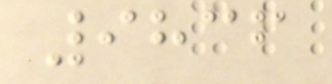9836
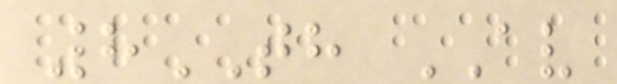8TH AV
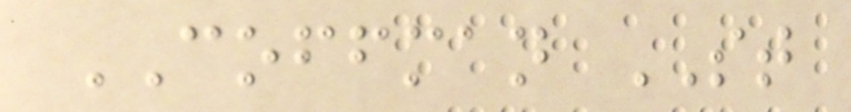COFFMAN ST
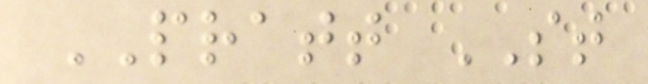PRATT ST
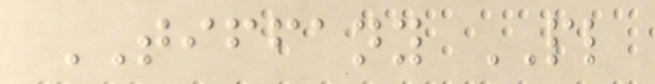TIFFANY PL
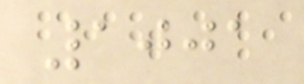1001
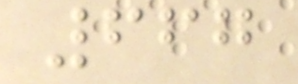667
